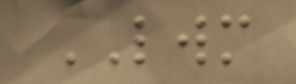LWM
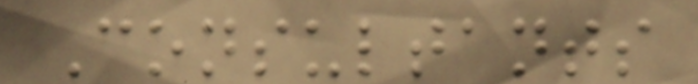Consultants
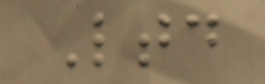Ltd
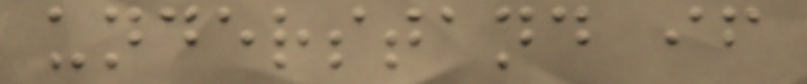understand if
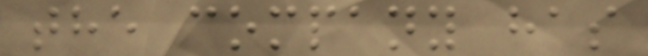the company has
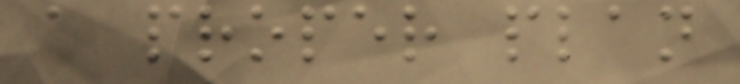a proper plan
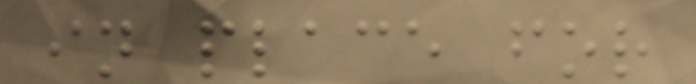in place for
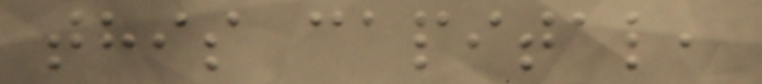this capital,
